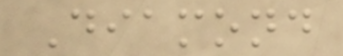Diamond
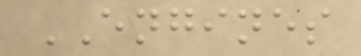ENGINES
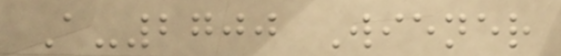A-2700 Wiener
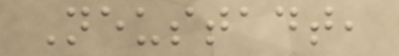Neustadt,
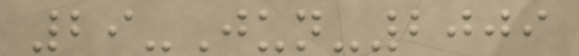29-Jun-2009
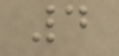4
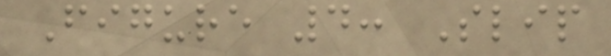Figure 4: Slip
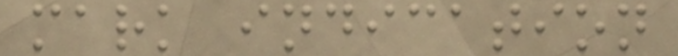mark indication
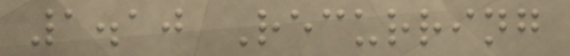1.10 Recurring
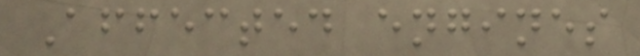Affected engines
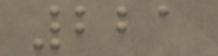221
